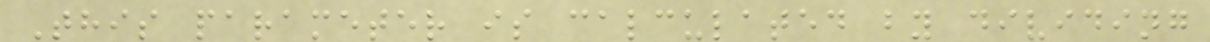This parameter is calculated by dividing
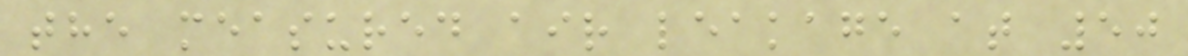the measured air leakage at 50
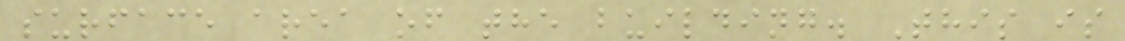surface area of the building. This is
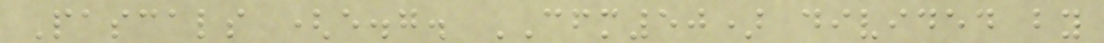Pascals (e.g. CFM50) divided by
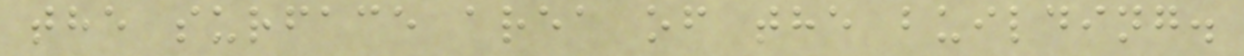the surface area of the building.
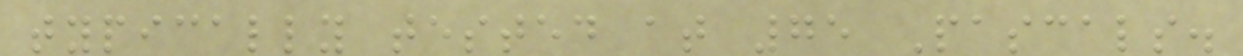typically tested at 75 Pascals.
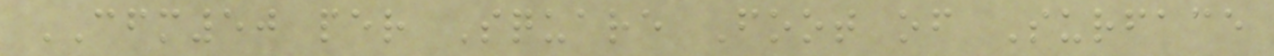CFM50 per Square Foot of Surface
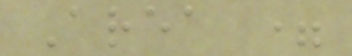Area =
